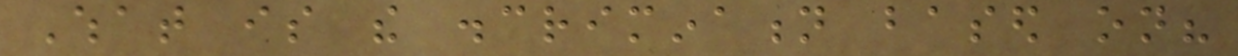What is the discrimination based on?
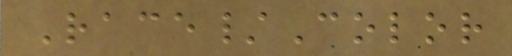Race/Color
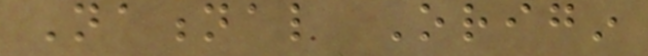National Origin
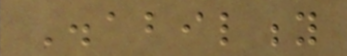Disability
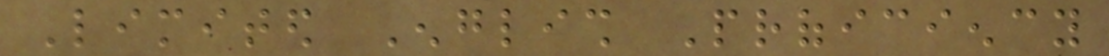Limited English Proficiency
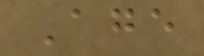Age
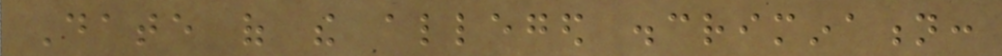Date of the alleged discrimination:
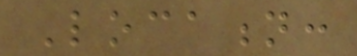Location:
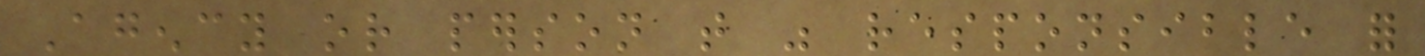Agency or person that was responsible for
